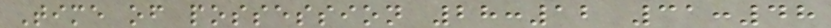Time of possession 28:12 31:48
